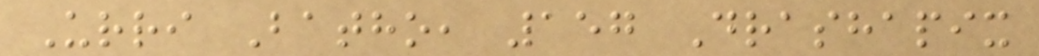Urri Batho, 157 Drashapix
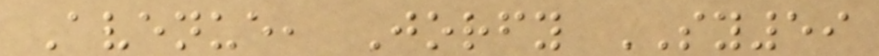Avenue, Jorfy SY59
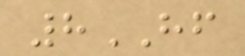8HF
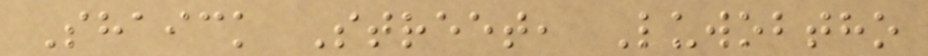Shaick Street, Luwobtho
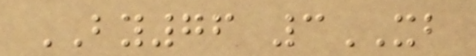BY76 3XB
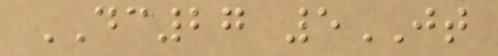DC27 5JT
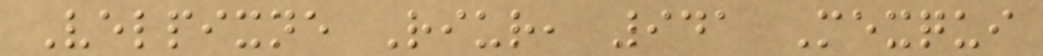Velpixne Riur, 941 Mexqui
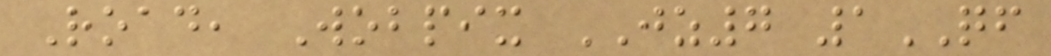Road, Wobpix JZ7 1QF
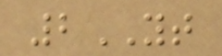2YT
